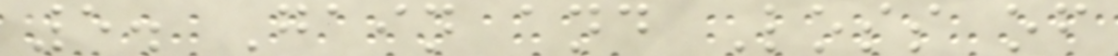5. Gain and Loss of
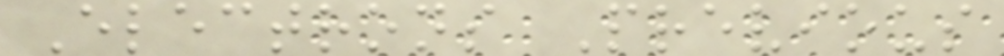Electrons Previous
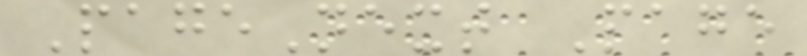PageNext Page
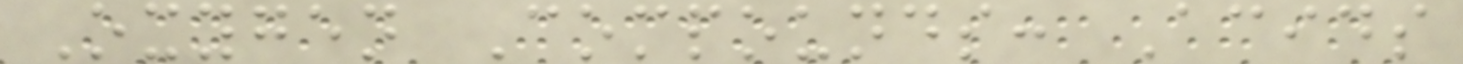Oxygen Compounds: Acids
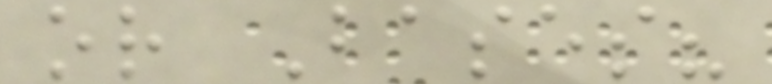or Bases?
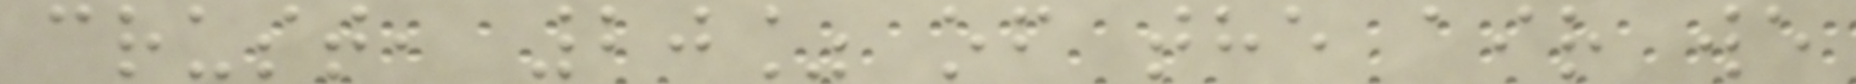crust, 20% of the air we
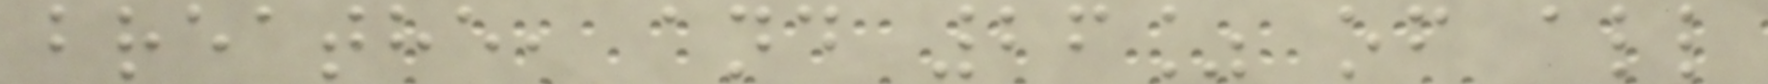breathe, and 26% of all
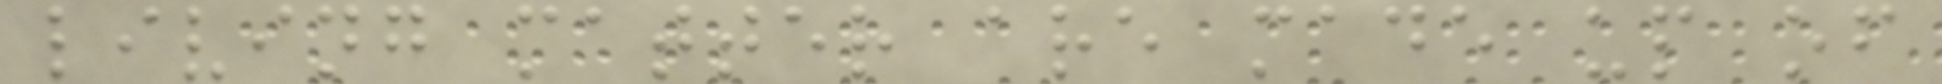living matter are made up of
